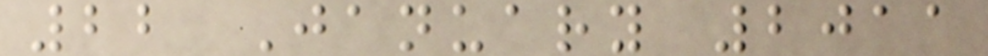22 January 2011
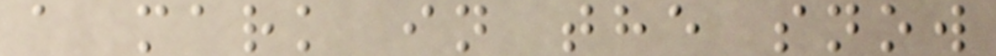a mark in the snow
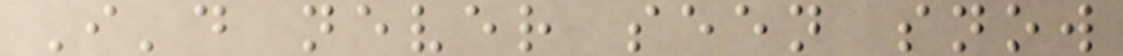I'd never seen snow
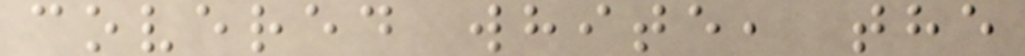covered white, the
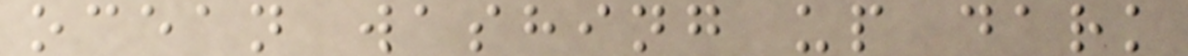ocean washing up dark
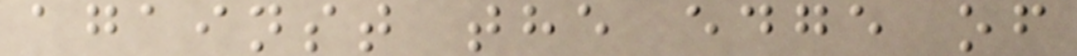against the edge of
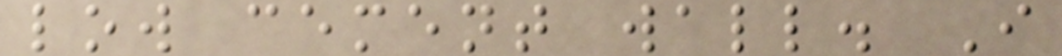low cement wall. I
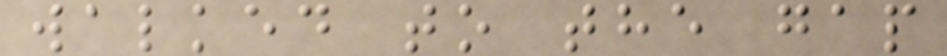walked to the gap
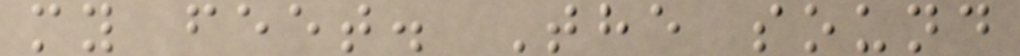my feet. The sound
